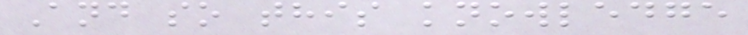And so this knowledge
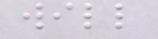will
